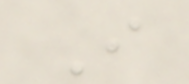I
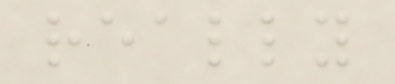really
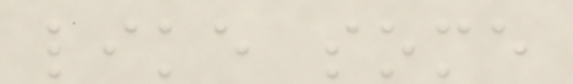like some
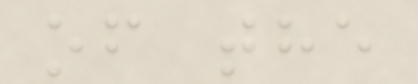of the
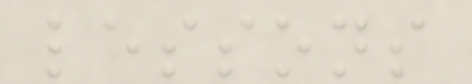lessons
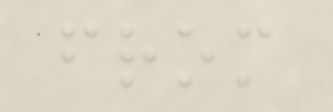from
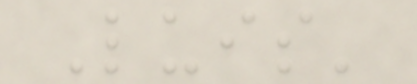Luis'
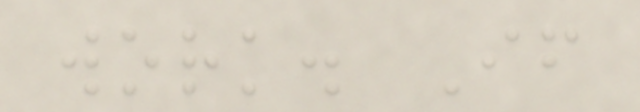work. If
